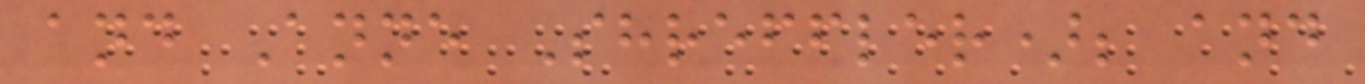and Anne Shreffler); and
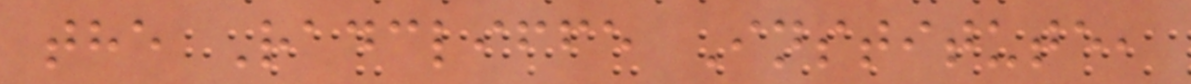the Radcliffe Institute,
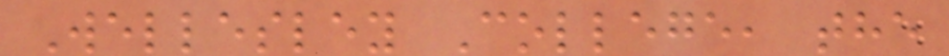Wellesley College, the
